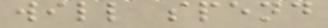will spend
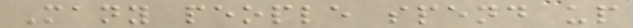Many people spend up
